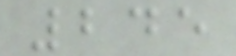245
